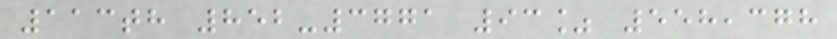113th 852-3771 93% 558,378
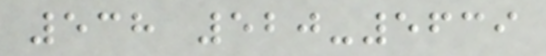538 520-5639
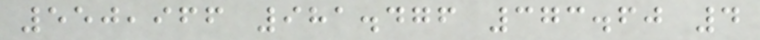550,966 981.476 373.60 4
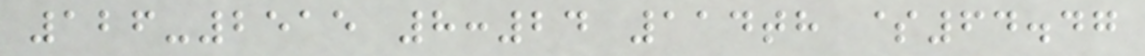126-2515 8:24 114th $64.47
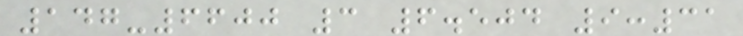147-6600 3 6.504 9:31
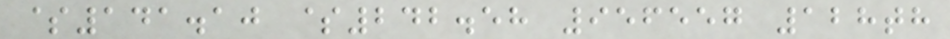$141.10 $242.58 956557 128th
